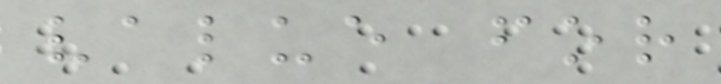value for
